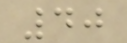40
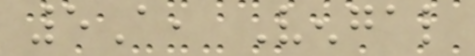5A, Vengal
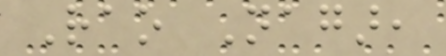Rao Nagar,
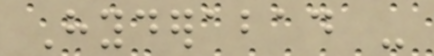Hyderabad -
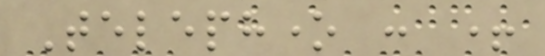Telephone : +
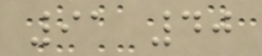91 40
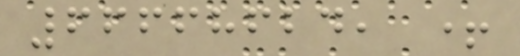66668624, +
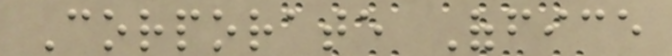Corporate Office
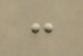:
